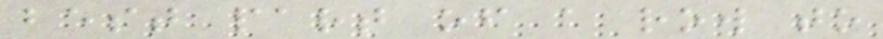best part of a row to
